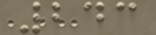243
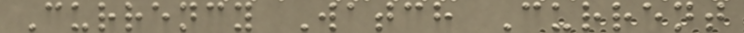Currency Watch Current
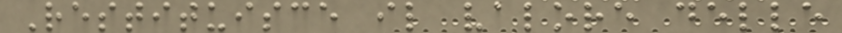Restituisce il valore delle
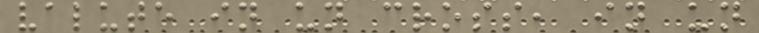valute in un cross, in un
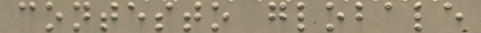contesto globale
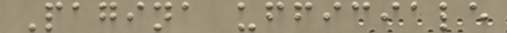Pagina ufficiale
